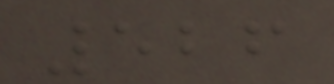526
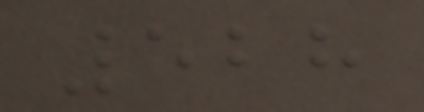528
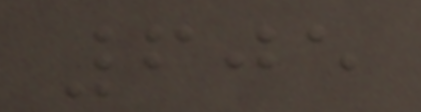605
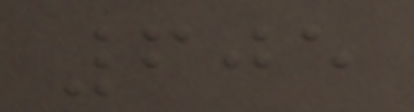605
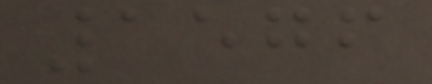1576
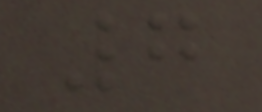7
